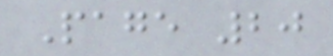Page 20
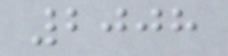2008
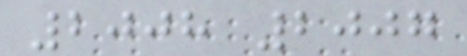2008 2007
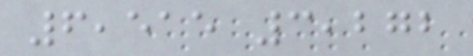6,515 3,272
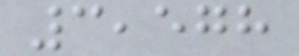3,578
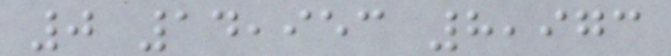0 14,953 8,973
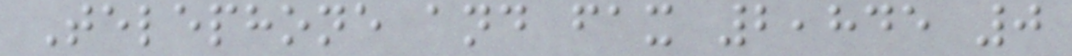Telephone and fax 2,845 0
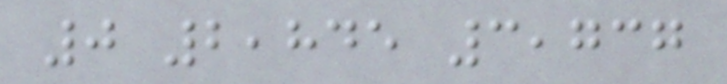0 2,845 3,737
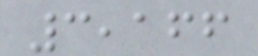3,166
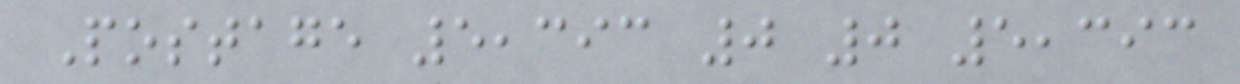Postage 5,393 0 0 5,393
